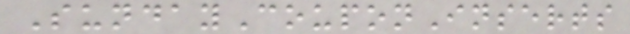SundayCouponInserts
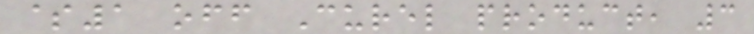$1 off Curel product, 3
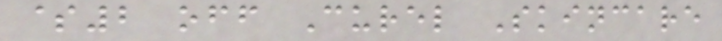$2 off Curel Skincare
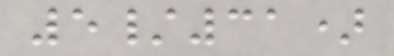5/31)
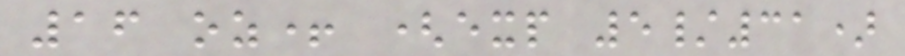16 oz+ (exp 5/31)
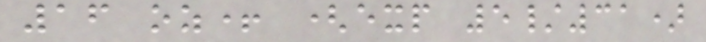16 oz+ (exp 5/31)
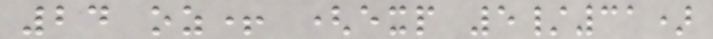24 oz+ (exp 5/31)
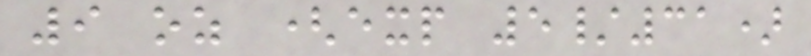9 oz (exp 5/31)
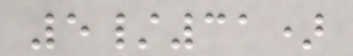5/31)
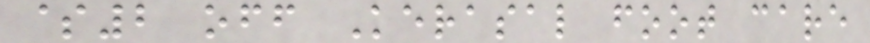$2 off Kerasal foot care
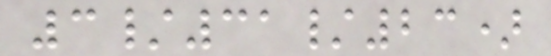3/31/23)
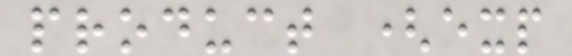product (exp
